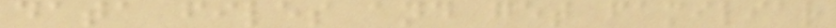data files and get familiar
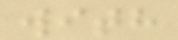with
